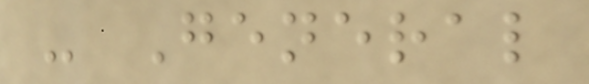- General
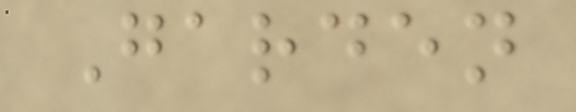Garden
